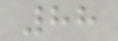88
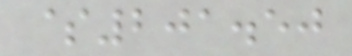$201.50
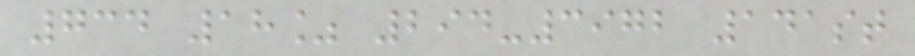734 18% 294-3972 141st
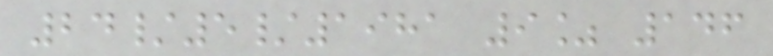24/5/1981 9% 146
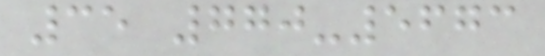35 770-5673
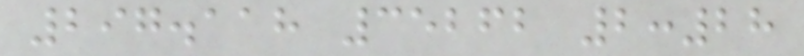297.118 35262 2:28
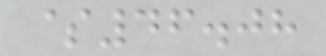$46.08
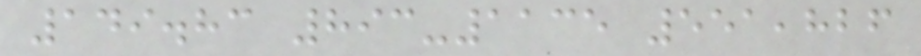149.83 893-1135 551,826
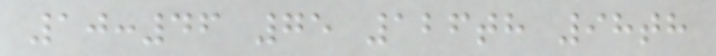10:46 75 126th 98th
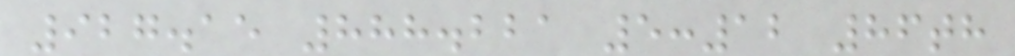927.15 888.221 5:12 86th
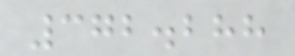372.288
